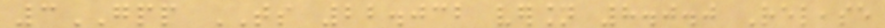3GPP TS 22.032 version 8.0.0 Release
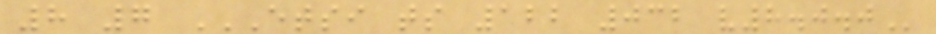8 7 ETSI TS 122 032 V8.0.0
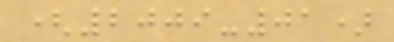(2009-01)
